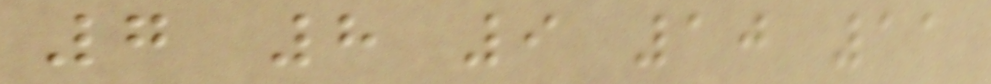7 8 9 10 11
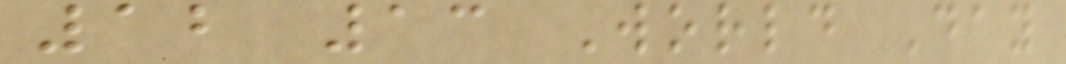12 13 World Day
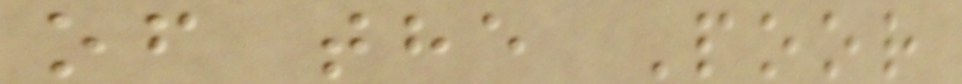of the Poor
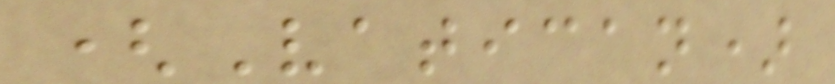(Vatican)
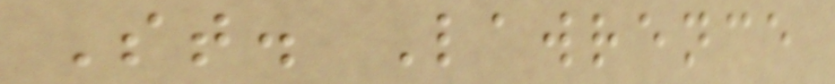St. Lawrence
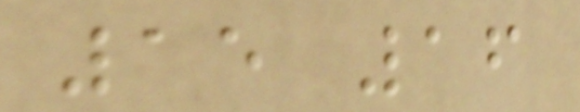15 16
